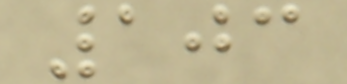103
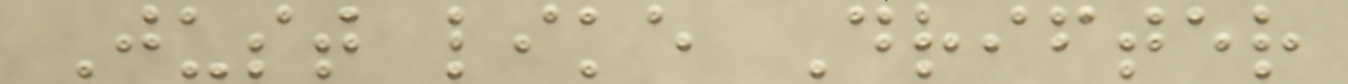Just like Drifter
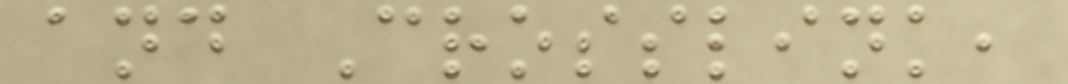and Crosslink,
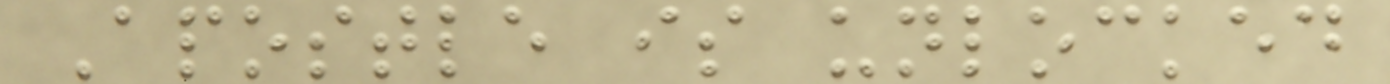Apostle is unlocked
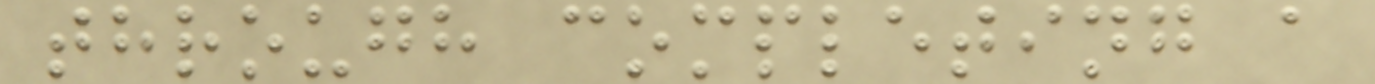through completing a
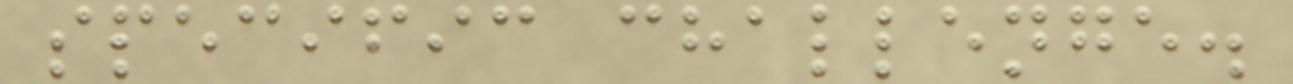specific challenge.
